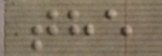the
